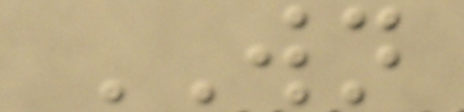WN
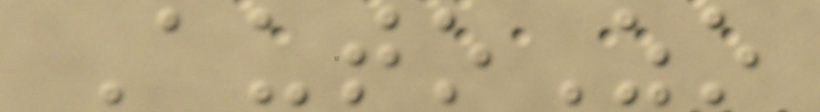AutoZo
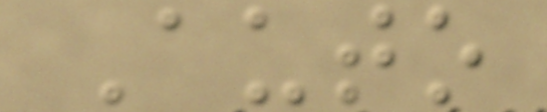Auto
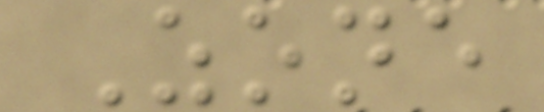Zone
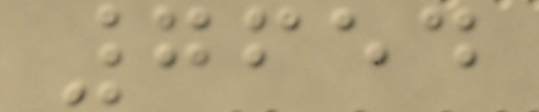7654
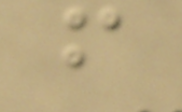f
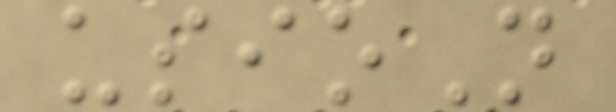usioN
